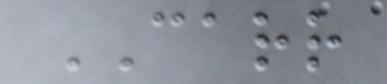CARR
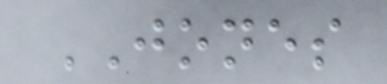JONES
